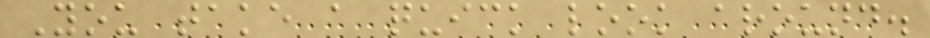You take a quick look around.
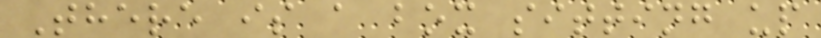There is a box sitting up
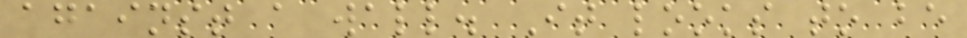against a wall. It looks to be
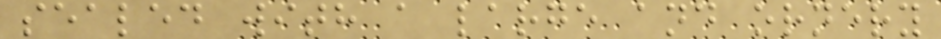sealed with a large and ornery
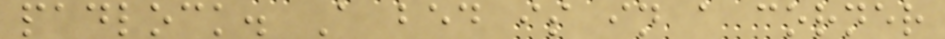padlock. A bed is in a corner
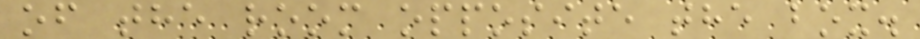of the room opposite the box.
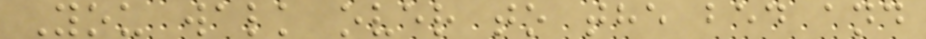You walk over to the bed and
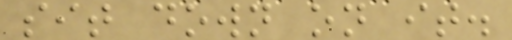sit down on it.
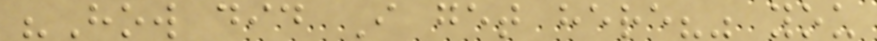"How did I get here?" you
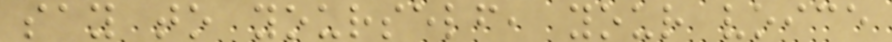say to yourself, your voice
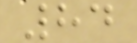84
